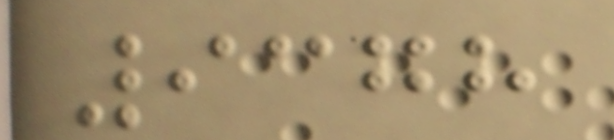9378
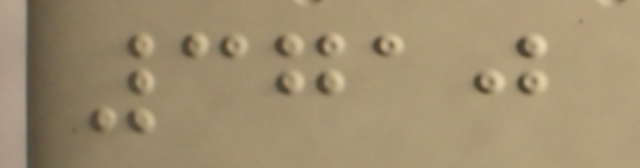3710
